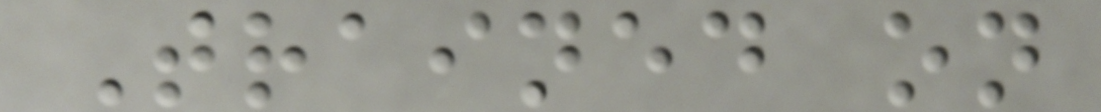Trained on
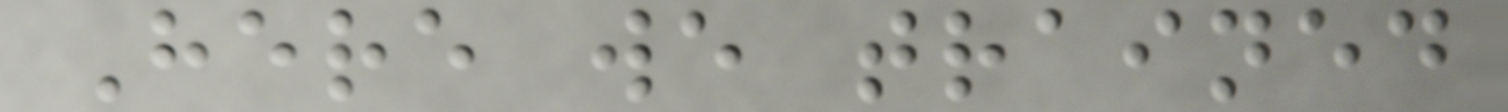Here we trained
